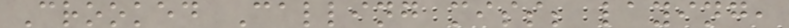Crooked Calling miss; laying,
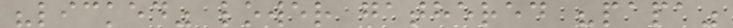"licked" lower gathered "papa"
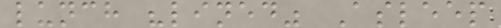lunch "lined" Asleep
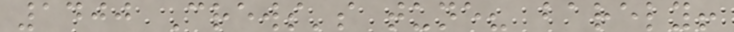1400 Crews's tune? barely!
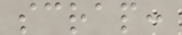scrap:
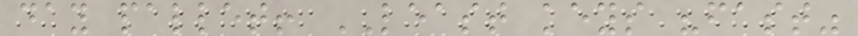day pallet! LEAST keys "fast"
